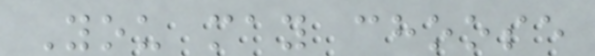You may choose
